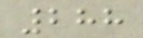288
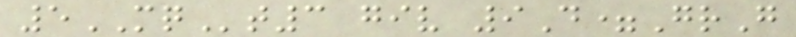5MQt3 giv 9D=GrG
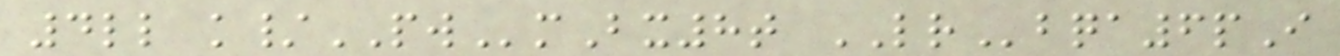4ll k/PWmBx8t LRbqa6pI
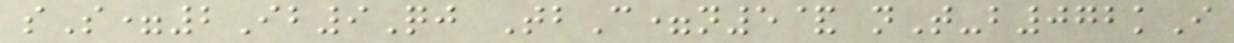sS=2Ib9Qj TbC=n5& nT-b072kI
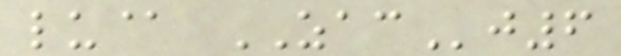lu@ ZACj6
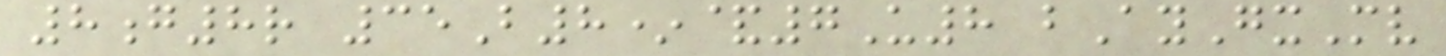8g8r 35B8*&7U8 bAyGxMv
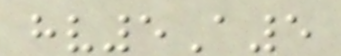hv5A5
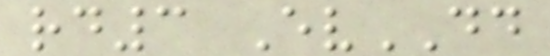rd3 EvDD
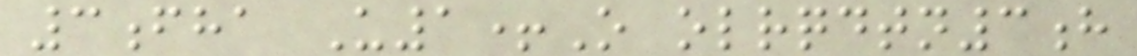3fha U1+O olrqdtn3h
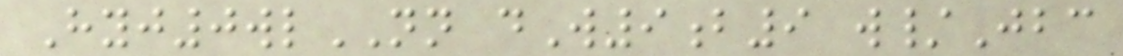Hyj0wlNN dW9b9 w/Jbc
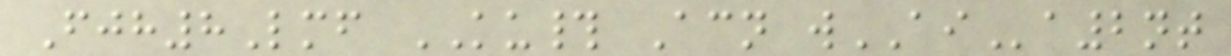Fjh8Lmf KU# Acn wAIa2nt
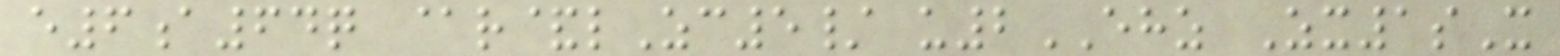e6a64q @r&lZc5/ u2EHZ Zx1sX
